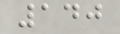140
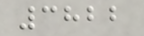3822
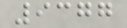9377
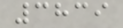3839
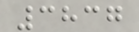3837
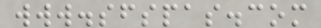www.sfspas.com
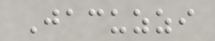Jacuzzi
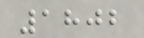1802
